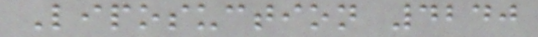Liposuction 4240
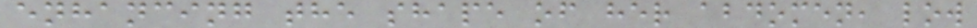enhancing the shape of her abdomen, low
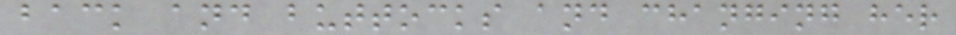back and buttocks and changing her
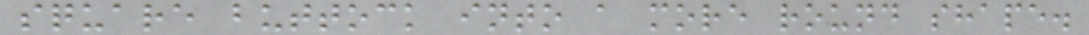square buttock into a more round shape.
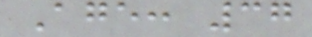Age: 37
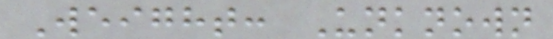Weight: Unknown
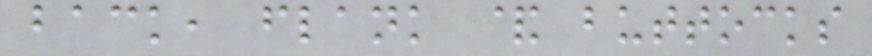back, flank & buttocks
